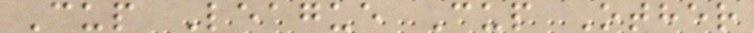Cup League Cup Other
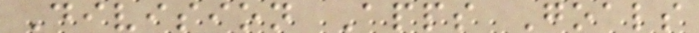Division Apps Goals
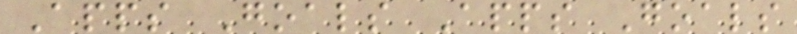Apps Goals Apps Goals
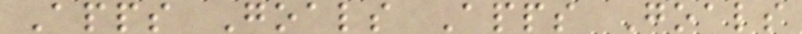Apps Goals Apps Goals
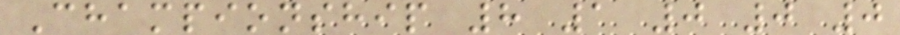Championship 8 1 0 0 0
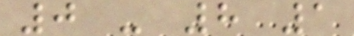0 - 8 1
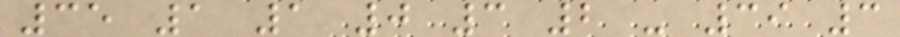35 1 1 0 3 2 - 39 3
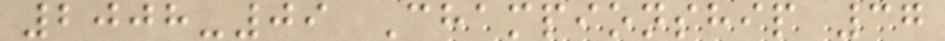2008-09 Championship 37
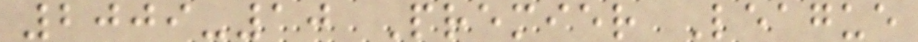2009-10 Premier League
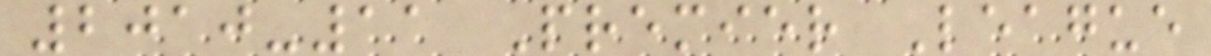2010-11 Premier League
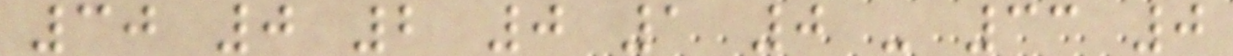30 0 2 0 1 0 - 33 0
